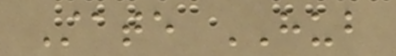State HUB
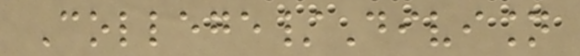College/Division
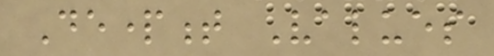Department Values
